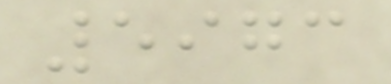5973
